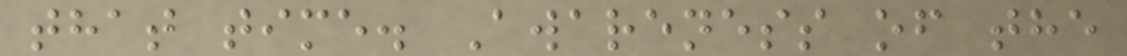that time. Awareness of the
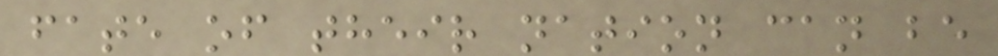fate of their nation can be
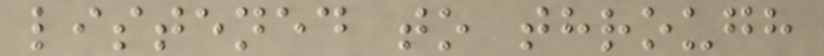listened to through
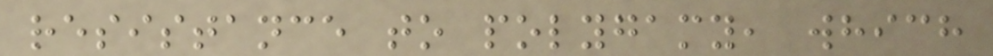resistance to polygamy, which
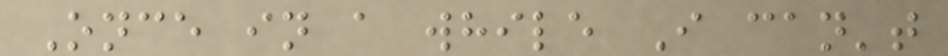Once in a while I can't
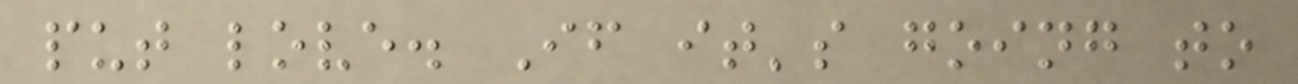put love. If it's going to
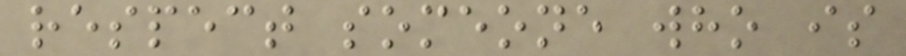respect someone who is
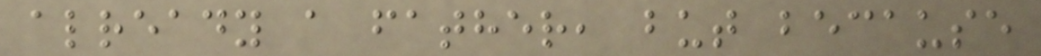already a father, but because
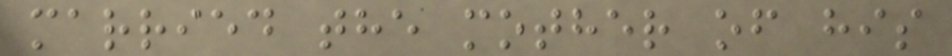married the mother of his
